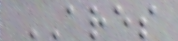ARES
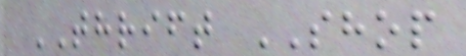THRIFT SHOP
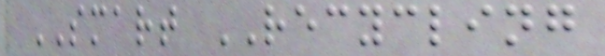SMART RECYCLING
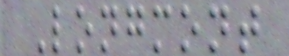Longmont
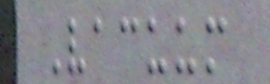Vacuum
